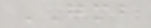GMB
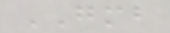GMB
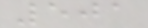501
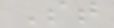St
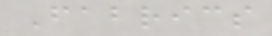Fabrics
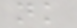nk
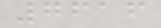7616
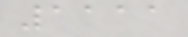1111
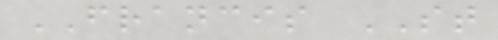FRANCIS ST
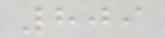809
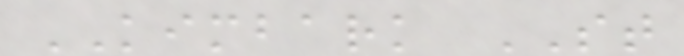KIMBARK ST
